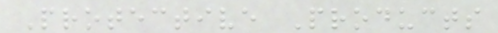Protective Products
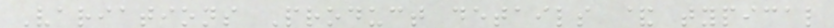Variations Product details & typical
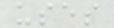uses
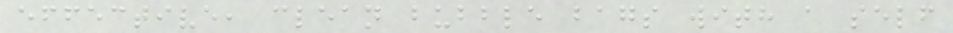effective, clean bubble bags with a self
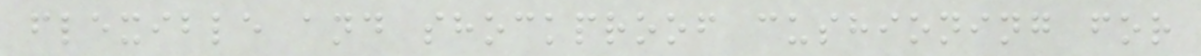flexible and shockproof cushioning for
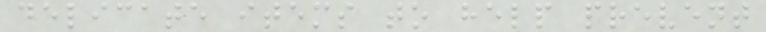delicate items to help prevent
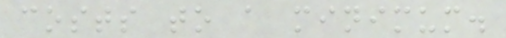costs to a minimum.
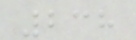238
